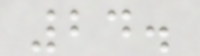24.
